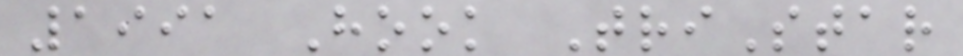1991 Hook TriStar
